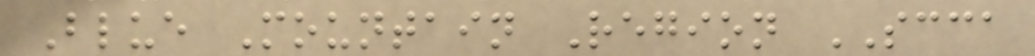Blue Mountain Region SCCA
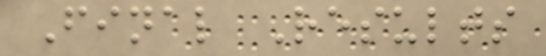Final Results
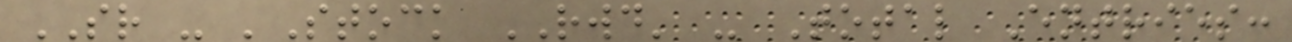SR - 'Stock RWD' - Total Entries:
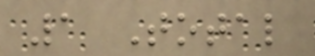1 Total
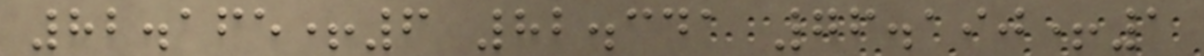82.165+6 82.341 76.190+1
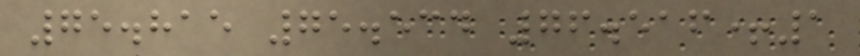75.815 75.534 76.516+1
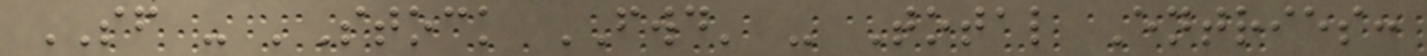SF - 'Stock FWD' - Total Entries:
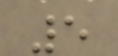5
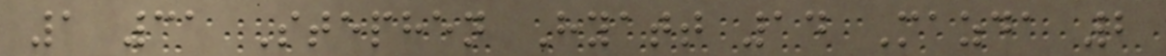1 31 Stephen Hyatt 14 Mazda 2
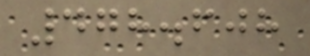478.608
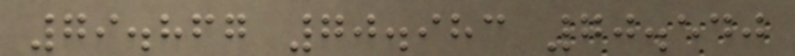79.867 70.983 70.540
